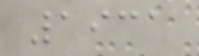1931
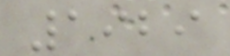1929
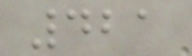421
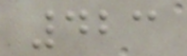423
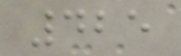425
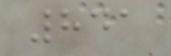841
